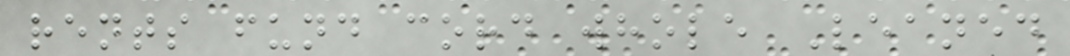rents fund cord whole Leaned
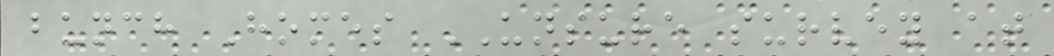bunch Homes UNSURE survey at
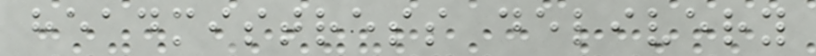headmistress delivery
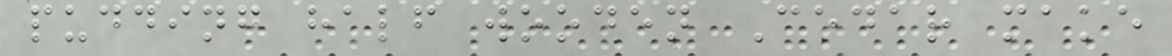pudding half wooden Cedar make
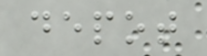depot
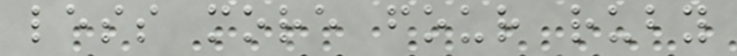less more four ruby
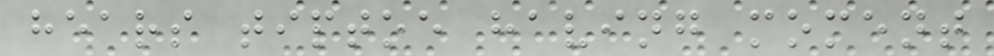hears tiptoe having moment
